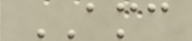AMC
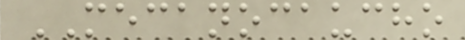MECANOCAUCHO
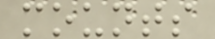mounts
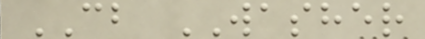CB WASHER
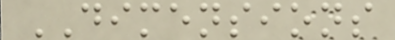DIMENSIONS
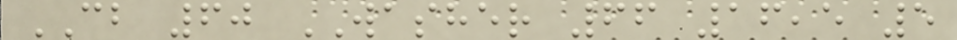CB 60 WASHER 66 16,5 5
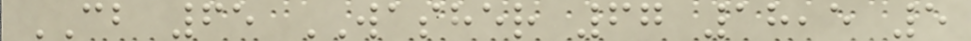CB 65 WASHER 67 18,5 5
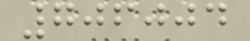706004
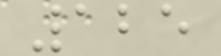125
